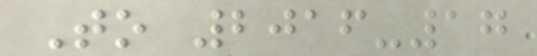To 2016-17
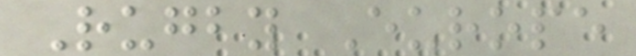Rugby Europe
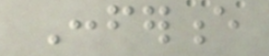Conference
